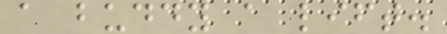a buddy a lift.
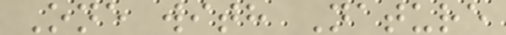One with Nature
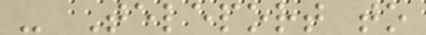- Teleport to
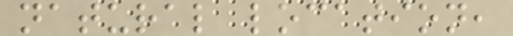natural location,
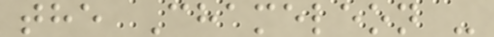the Chameleon -
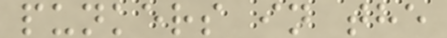punkers in the
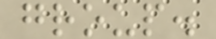group.
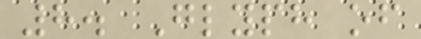8. Glyph of
